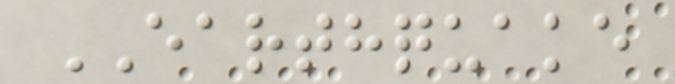EARTHQUAKE
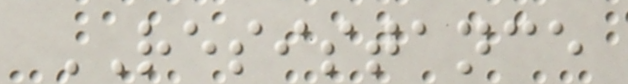RESISTANCE
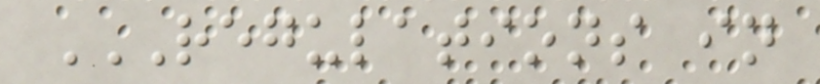REGULATIONS IN
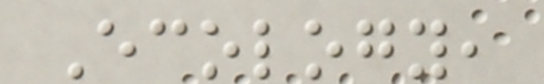Ecology,
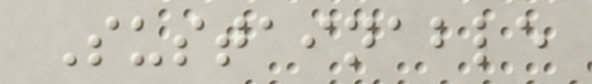Sustainable
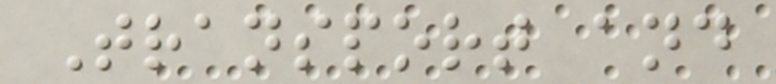Transport and
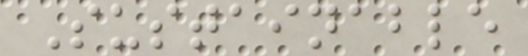Sustainable
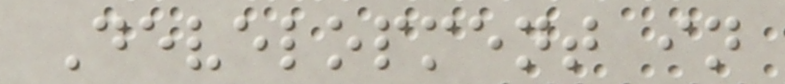Development in
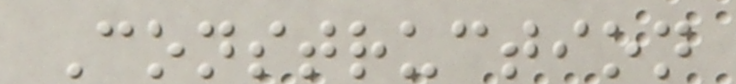Construction
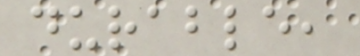durable,
